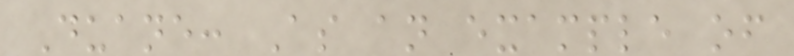Duane: As an example of
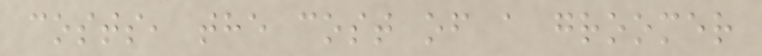costs, the cost of a groomer
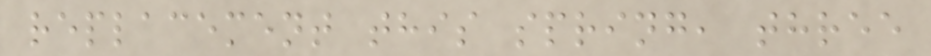replacement this spring, three
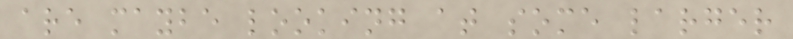are maybe looking at some larger
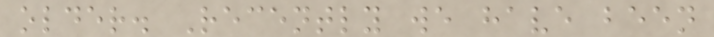older. Recently we have been
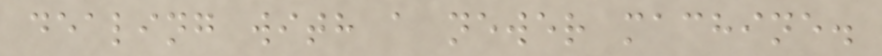dealing with a newer machine.
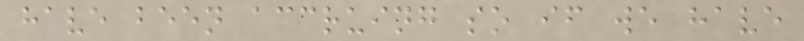have been accruing so if we have
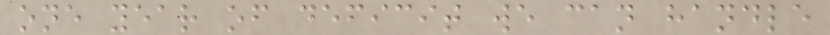one year of deficit we can handle
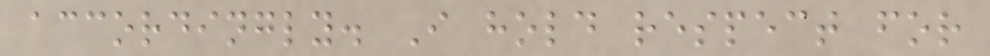accordingly. I hold respect for
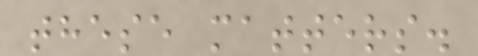these matters.
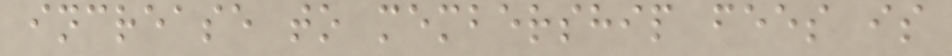increase to membership fees is
